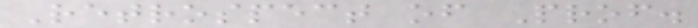Retrospect of Prof.
